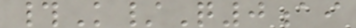#K/Q0ai
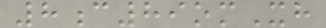8c89omXh
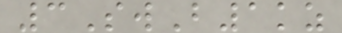3SwB1kz
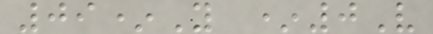09*Y *0V
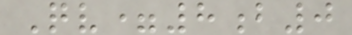Qv=8b0
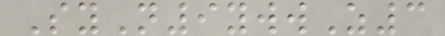SyN9ywwZ3
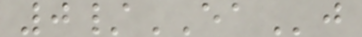0/EAj
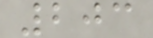203
